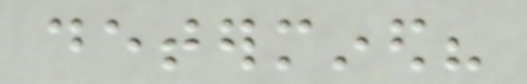determined?
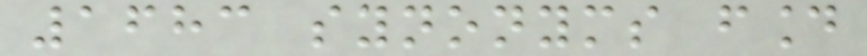1683 synonyms found
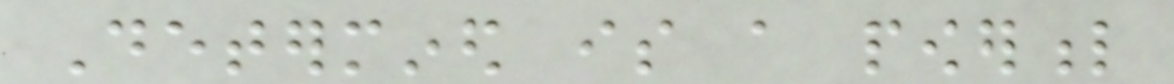Determined is a powerful
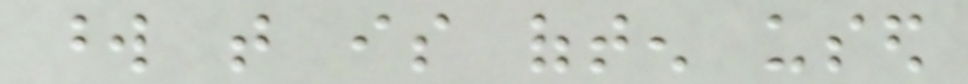word that is often used
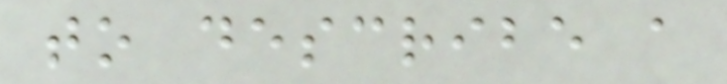to describe a
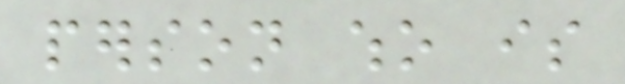person who is
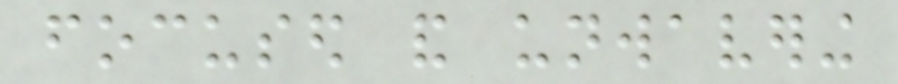focused and unwavering
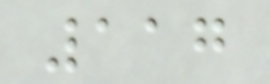117
